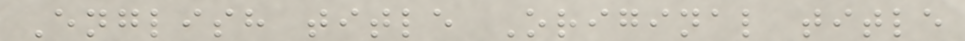English title Original title
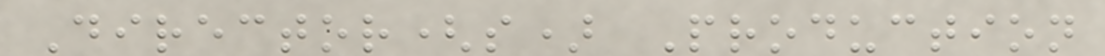Director(s) Production
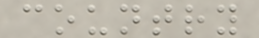country
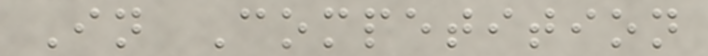In Competition
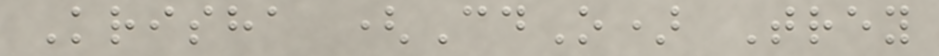Krisha (CdO) Trey
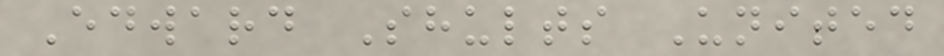Edward Shults United
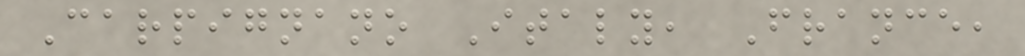Carpignano Italy, France,
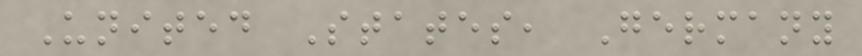United States, Germany
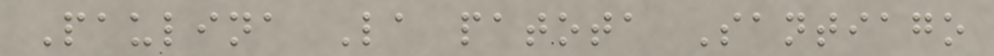Paulina La patota Santiago
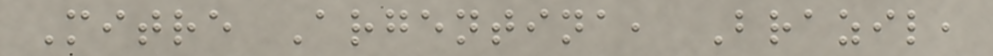Mitre Argentina, Brazil,
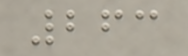263
